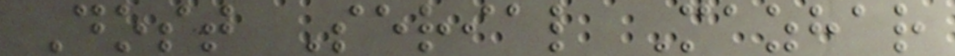Dost Serial Mazhar
